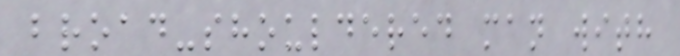broad-shouldered man with
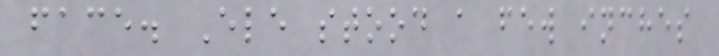face. Ele stood a few inches
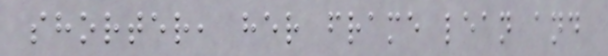shorter, her frame lean and
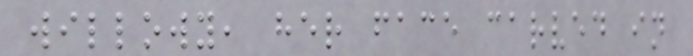willowy, her face carved in
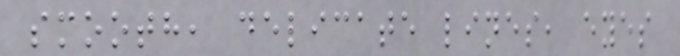smooth, delicate lines, eyes
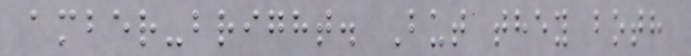amber-bright. But they both
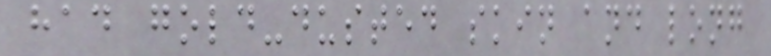had gold-dusted skin and long
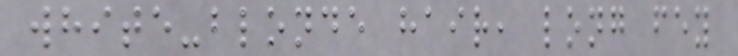white-blonde hair, long fey
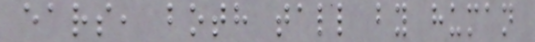ears, both tall by human
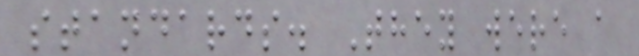standards. They were a
